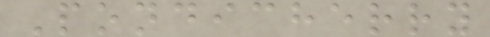Pondicherry
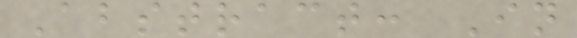Abstract: In
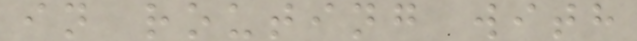in routing with
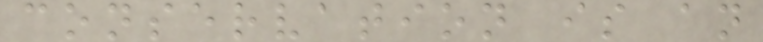conservation is an
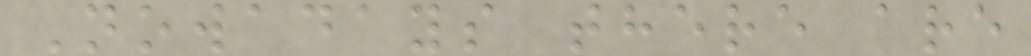Nowadays there are
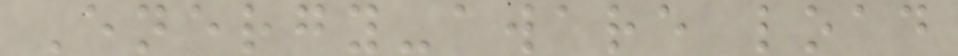Energy-aware load
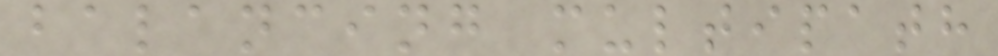balancing multipath
